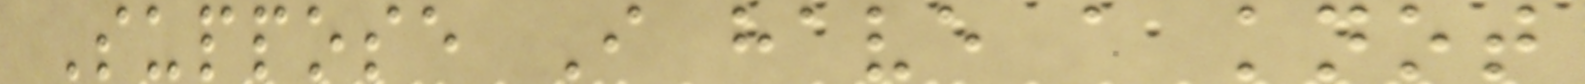Suppose I have a knot
